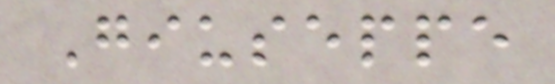Giuseppe
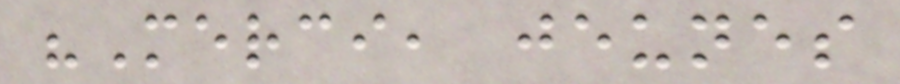"Merci, jeunes
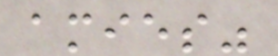amies"
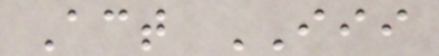Act III
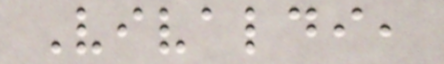Vivaldi,
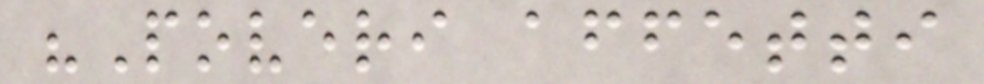"Poveri affetti
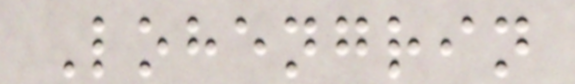Lohengrin
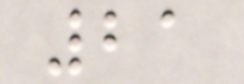21
